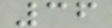36
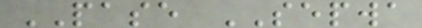PASE SEPWA
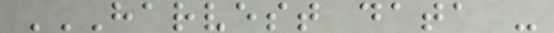HARVEST DATA -
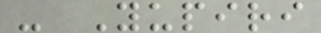- Yupiri
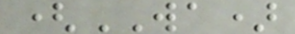(WA)
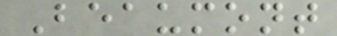Beaumont
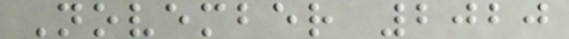November 2020
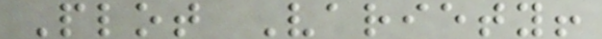Plot Variety!
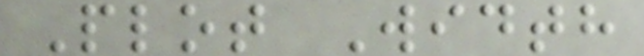Plot Width
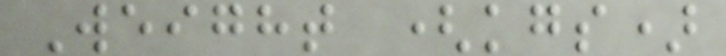Weight (kgs)
